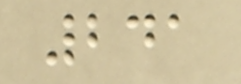241
